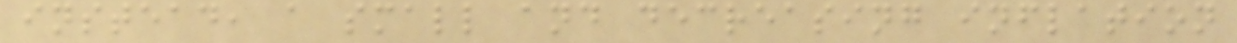instead, a small and decreasing inflation
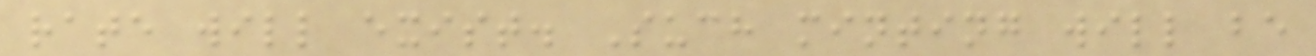rate will exist. Such minting will be
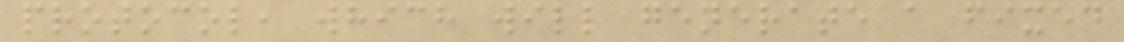protocol, which will generate a fixed
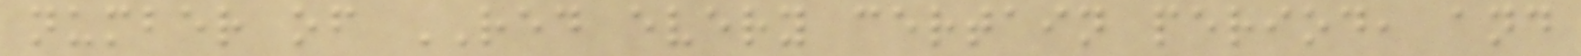number of RED every certain period, and
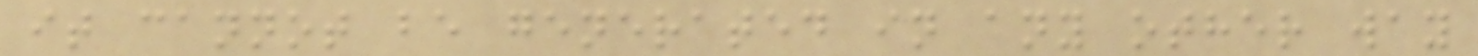it cannot be generated in any other way
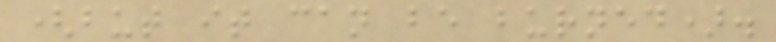(but it can be burned).
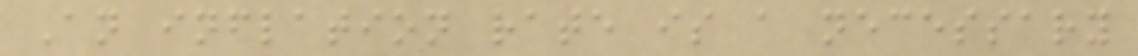An inflation rate is a necessary
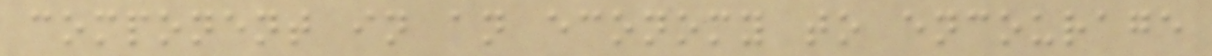component in an economy to encourage
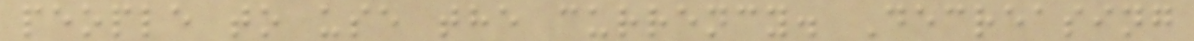people to use the currency. Decreasing
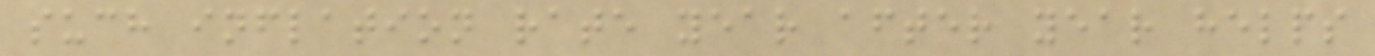such inflation rate year after year helps
